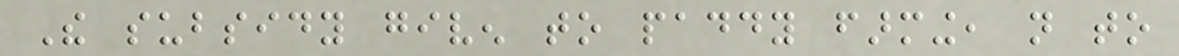The subsidy given to paddy farming, not to
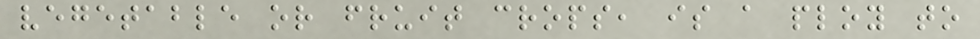vegetable or fruit crops, is a ploy to
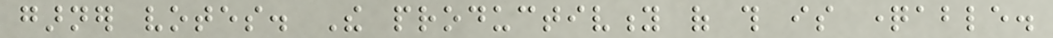garner votes. The productivity of this is questionable.
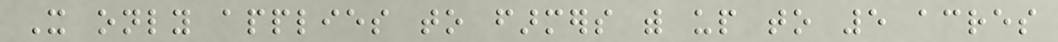It only applies to farmers with up to 5 acres
